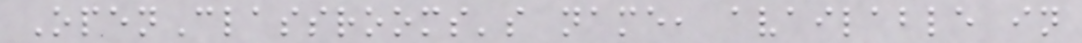OpenClassrooms's name, available in
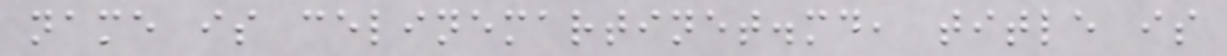name is celinemartinet.md, title is
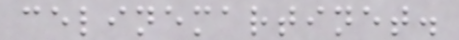celinemartinet.
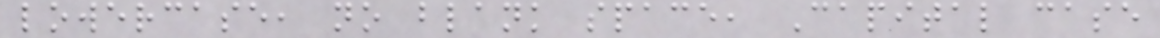lowercase, no blank space, Capital case
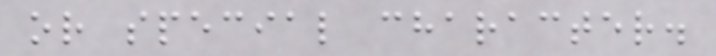or special character.
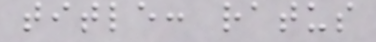title: ratus
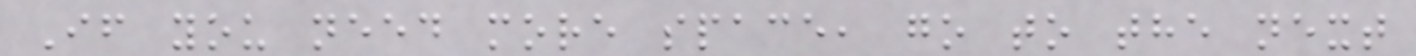If you need more space, go to the next
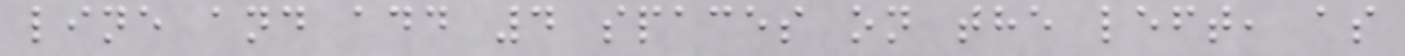line and add 4 spaces on the left, as
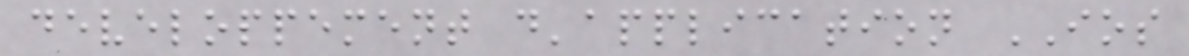developpement d'application IOS
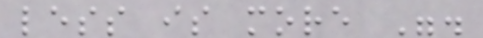less is more ".
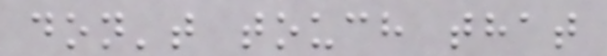don't touch that
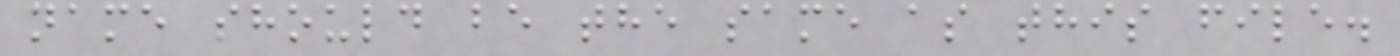name should be the same as this file.
